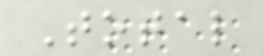Total
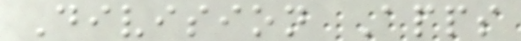Division Apps
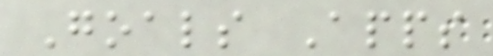Goals Apps
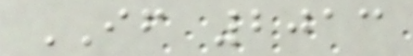IF 2013
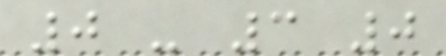0 - 3 0
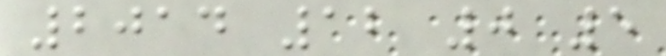2014 12 0 5
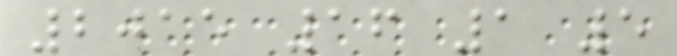2015 16 1 5
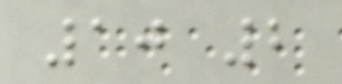10 2
